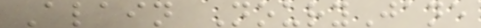Alain NouryJane
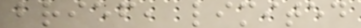brief, limited
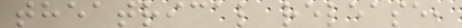theatrical release,
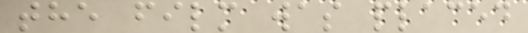the film was placed
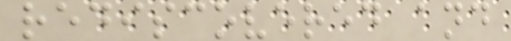rediscovered and
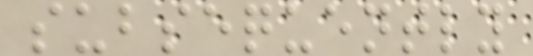subsequently
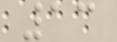13
